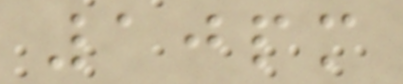10pm
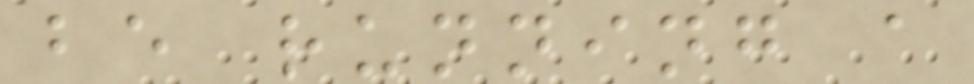be running a
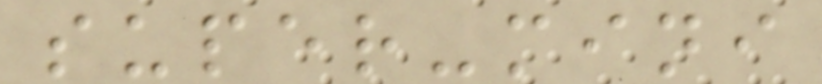super-mini
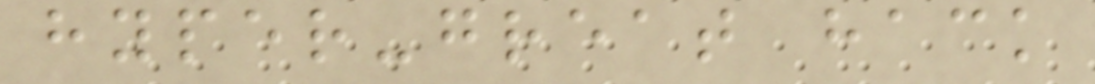hyper-great hack
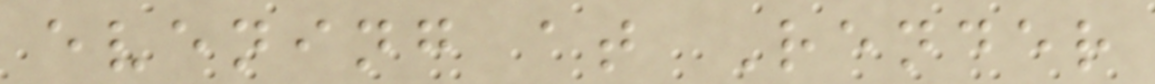evening at Render
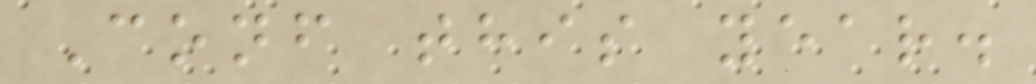Conf this year.
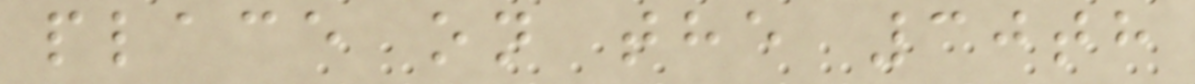place on the 30th
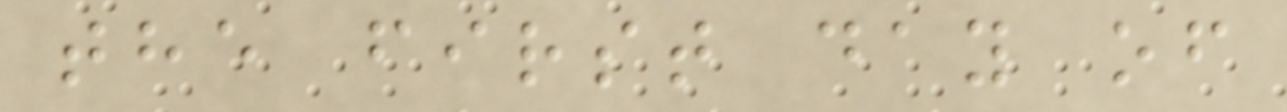the first day of
